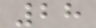28
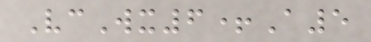VcWx6+A5
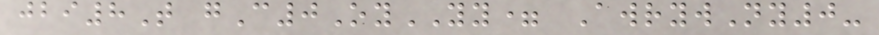jbi8T gC0OyYY= AwrywNy0-
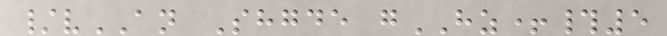/vAN Shgde gHZ+#5
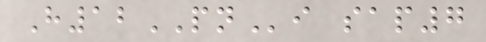H12PNi sap7
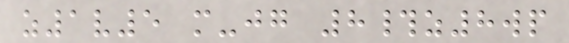z1v5 m-jg 8#z8wp
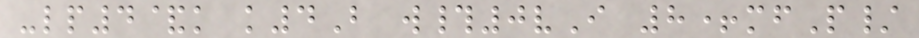-lp4&k k4B w#0vI 8+mfP/
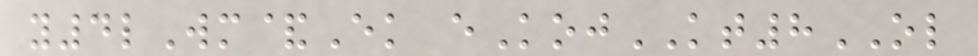y4lWm&Ek eKojKT8OL
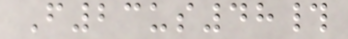F23us48#
